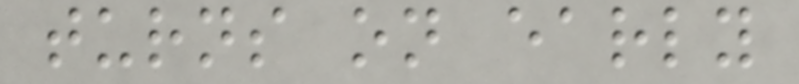turns on early
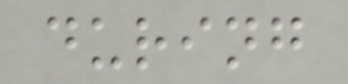during
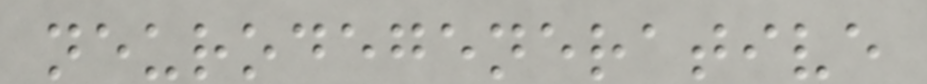neurodegenerative
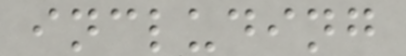including
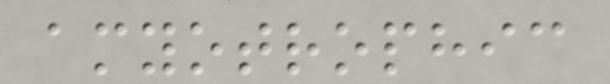amyotrophic
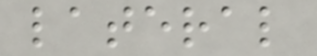lateral
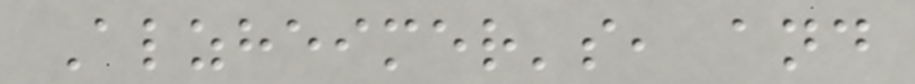Alzheimer's, and
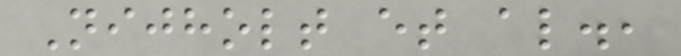Nijholt et al.,
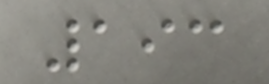193
